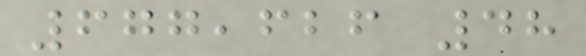677,626 48
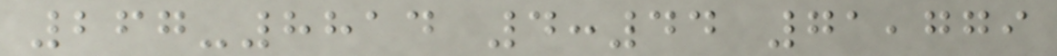267-8814 4:44 71,779
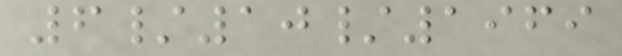6/10/1969
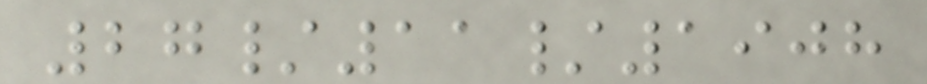27/11/1908
